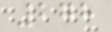278
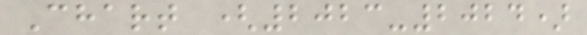Chart (2023-2024)
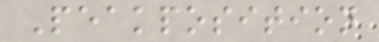Peakposition
